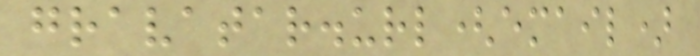gravatar.url(email)
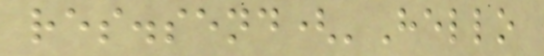res.send('Hello
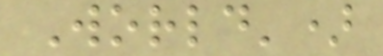World')
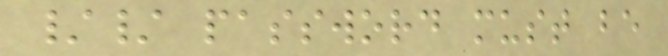// password must be
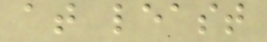at least
